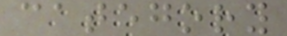category
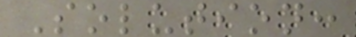Solution:
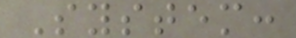System:
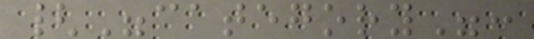{"category":
